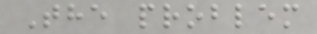The problem
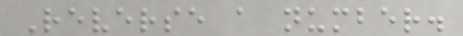Reverse a number.
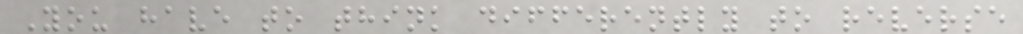You have to think differently to reverse
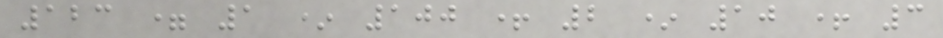123 = 1 * 100 + 2 * 10 + 3
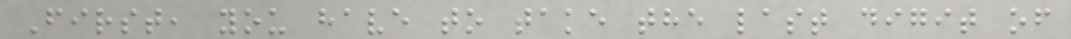First, you have to take the last digit of
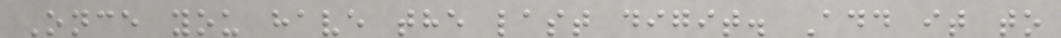Once you have the last digit. Add it to
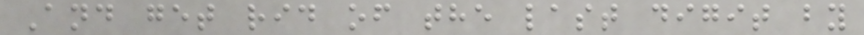And get rid of the last digit by
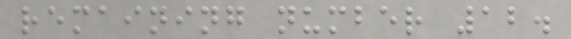remaining number 12.
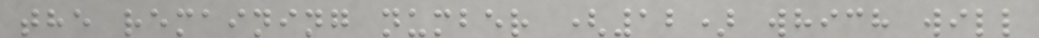the remaining number (12) which will
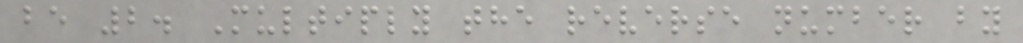be 2. Multiply the reverse number by
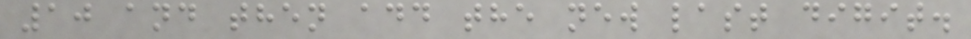10 and then add the new last digit.
